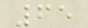65
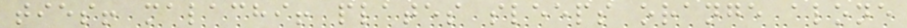ties! malachi! plates sleeps orange alone
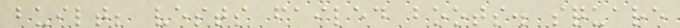built; vests failed boots. square
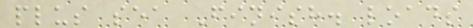plus sea Finish. loads
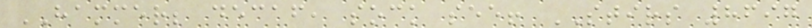HAMMER; decaf, sock see! STIRS 8697
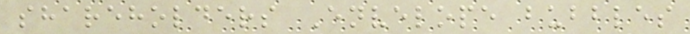shareholders Envelope bubbles
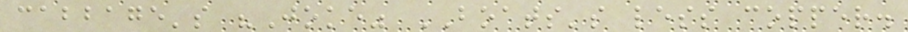cabbage's "Joke" BOATS's less copper.
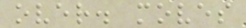over. moves
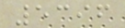5396
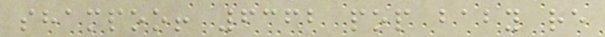shampoo! 6362 pop baby re
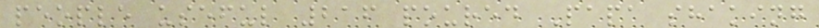people useful 216 poured Papa shaking
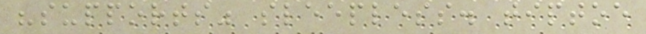"supports" sleepless. tiptoe
